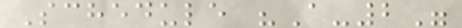Schedule "A-2"
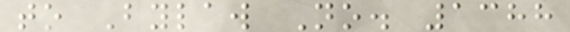to Bylaw No. 1388
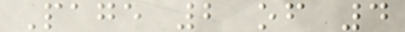Page 2 of 4
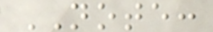NOTE:
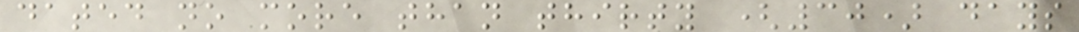dated no more than thirty (30) days
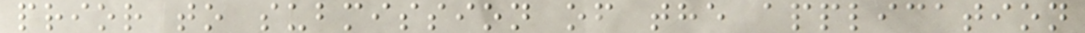prior to submission of the application
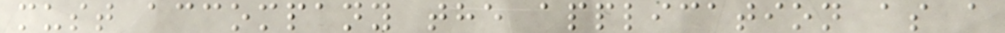must accompany the application as a
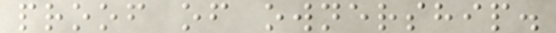proof of ownership.
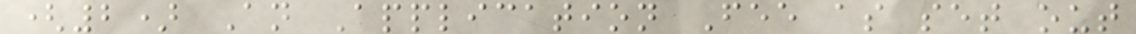(2) An Application Fee as set out
